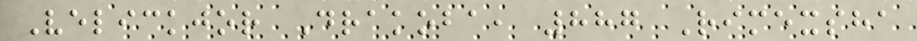Velickjor Drakoba, 887 Rimexsha
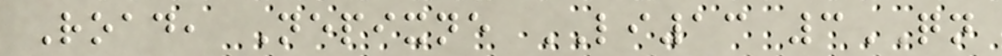Road, Nepixne LI13 3QN
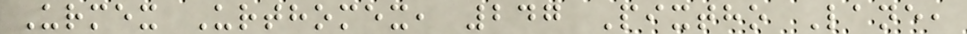Urmex Urthomex, 247 Pixtho Lane,
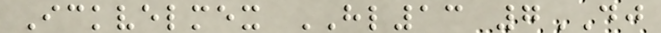Ickvelmex HL13 7DJ
